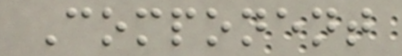Component
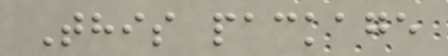This package
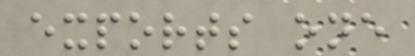exports one
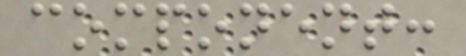component:
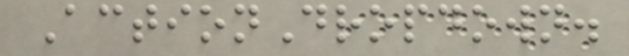ActionDropdown.
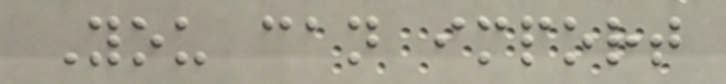You can import
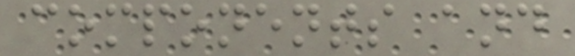components and
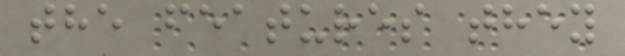the features they
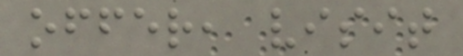offer, visit
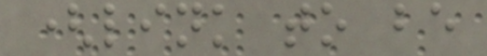(link to be
